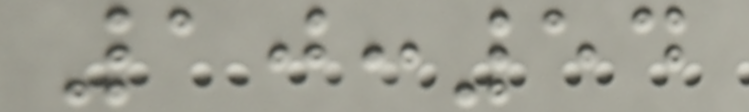10:54
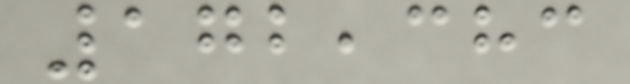172,383
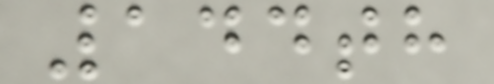144th
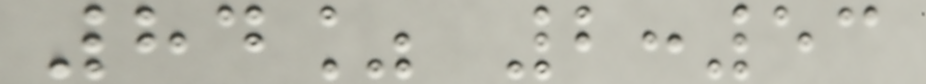84% 2:53
